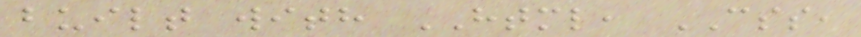built with HTML, CSS,
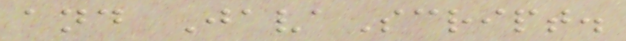and JavaScript.
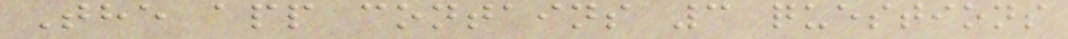The app contains 3 questions
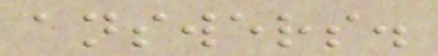answers.
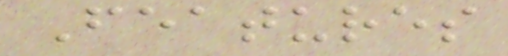Features
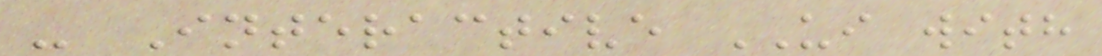- Interactive UI with
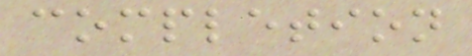completion
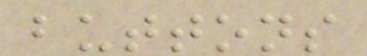buttons
